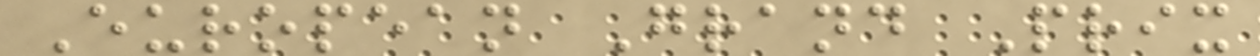European Grand Prix
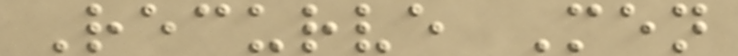Recurve Men
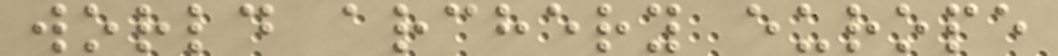world archery europe
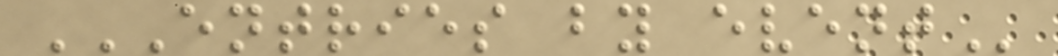ENTRIES BY EVENT
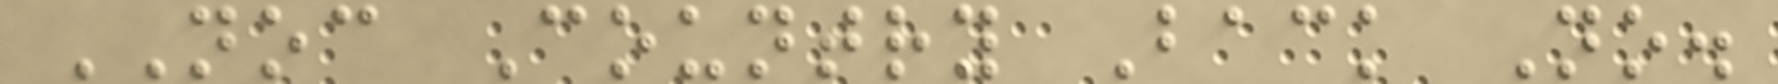NOC Country Back No.
